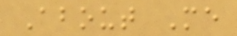About Me
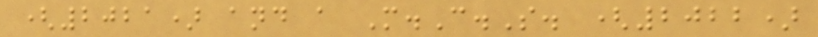(2021) and a M.C.S. (2022)
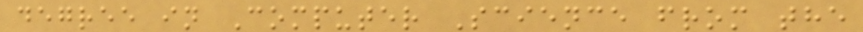degree in Computer Science from the
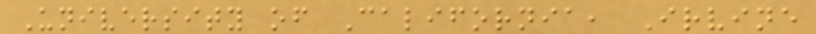University of California, Irvine
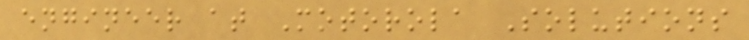engineer at Motorola Solutions
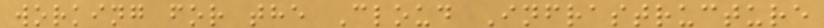working for the Cloud Infrastructure
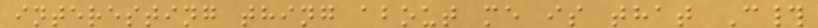interesting thing about me is that C#
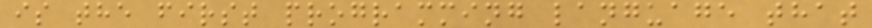is the first programming language that
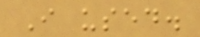I used.
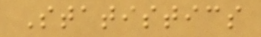Statistics
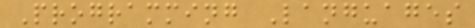Programming Languages
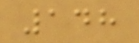148
